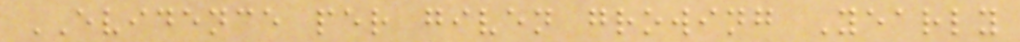EVIDENCE per given growing Yearly
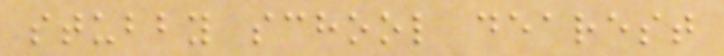stubby school dearest
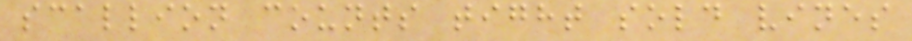scallion counts tight sold vines
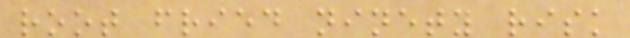root fried ninety risk
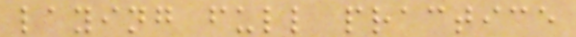laying full practice
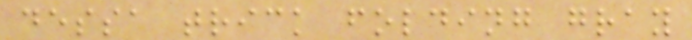dessa trick folding gray
